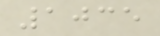1035
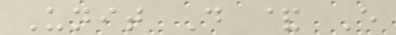Unit D & E
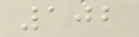102
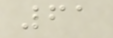61
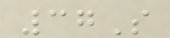37S
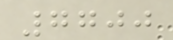7700
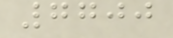7700
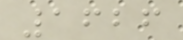1626
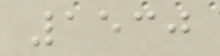1530
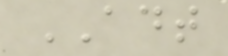ADT
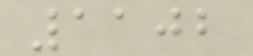1102
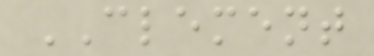CLEMENT
